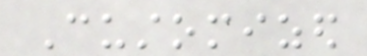Customized
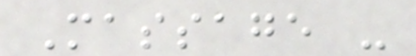Massage -
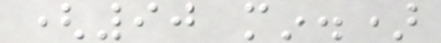(90 min.)
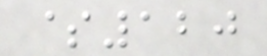$120
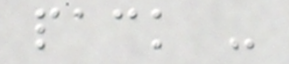pack -
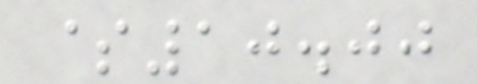$10.00
